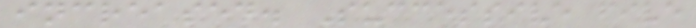increased. Successive five
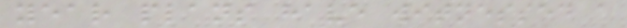year plans have witnessed a
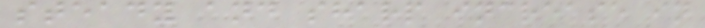steady and sharp increase in
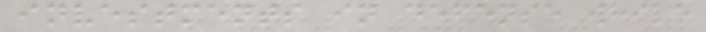investments in defense while
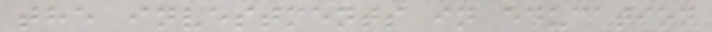the investments in education
